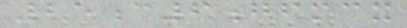25c6gfmcx
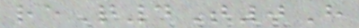reQ4T0H
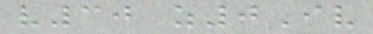v30 z0Iv
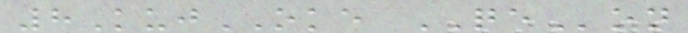8KujOKE QEon
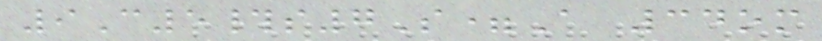9C5#s7S=A 34om
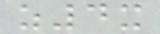z4x
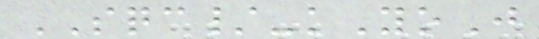SQC/-kYoJ
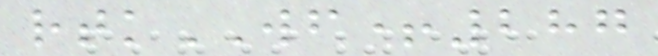rtkWF+287
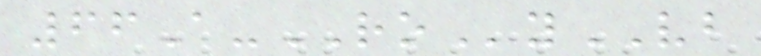66A-ROyVB
